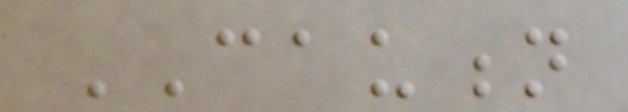CAUTION
